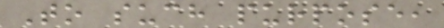To such purpose,
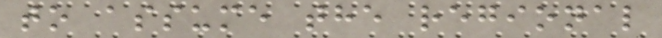to assume the regional
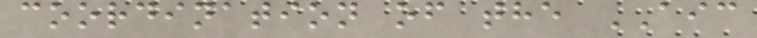coordination of the AIC
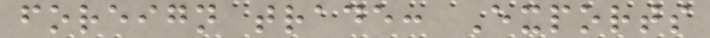foreign trade: Exports
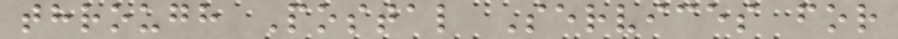through Postal Services for
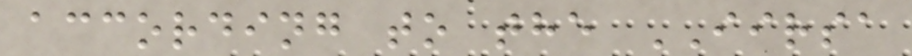according to the IIRSA
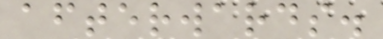afterwards.
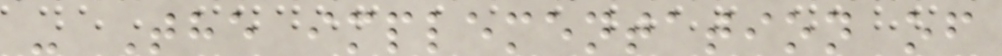- The implementation of
